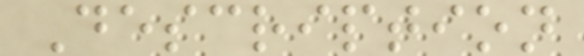Description
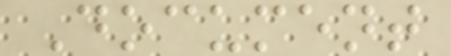Document
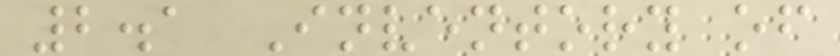2.1 Inventory of
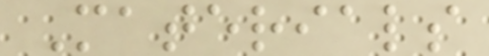Materials
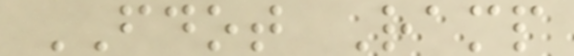FDOT Ramp
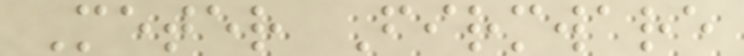Meter Firmware
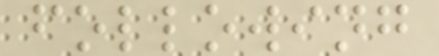following
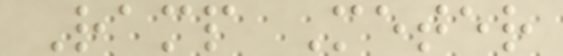Ramp Meter
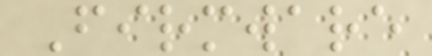Firmware
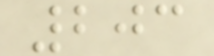203
